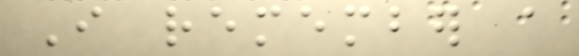I remember a
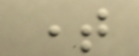time
